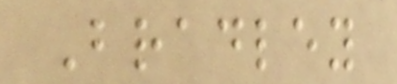Bradley
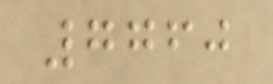7760
